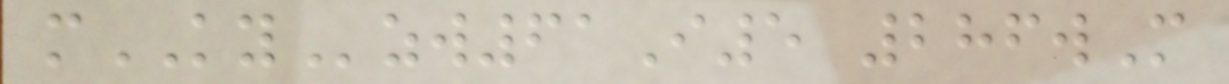mKYzw61I5 286wM
